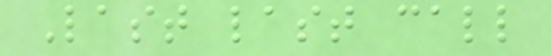Last last call
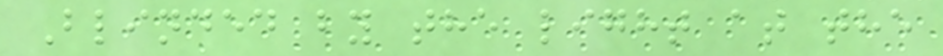Blinded by the light at the
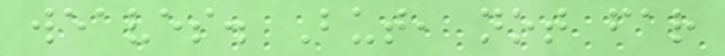weaves. But, not far
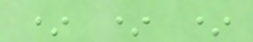* * *
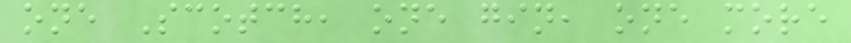one Scotch, one gin, one more
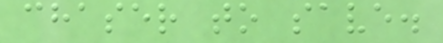chaser to save.
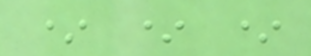* * *
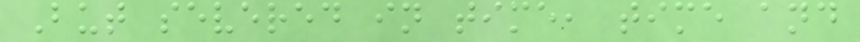But severed in time, time and
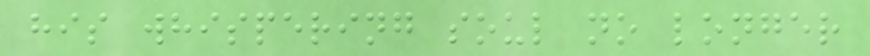his whispering soul no longer
